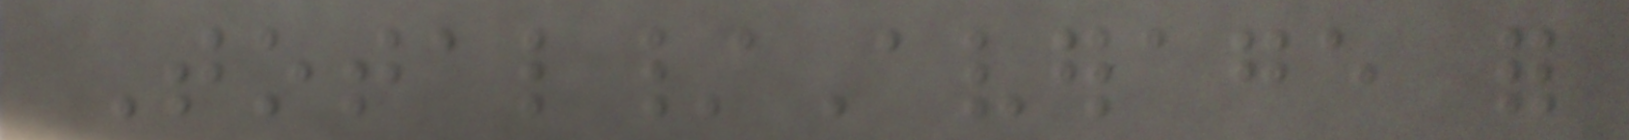Total/Average for
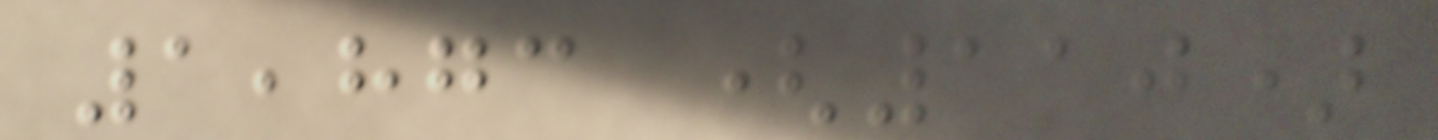1,873 (110)
